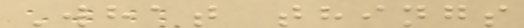What things
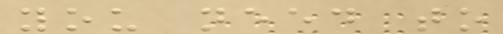you need to
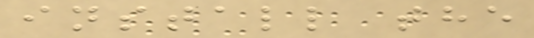install the
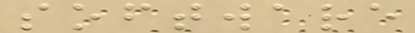software
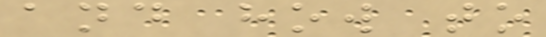and how to
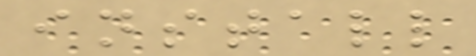install
